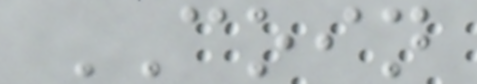COIN
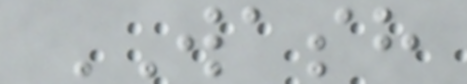WASH
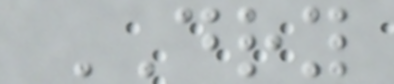DRY
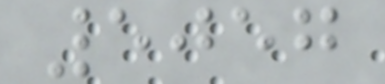5057
